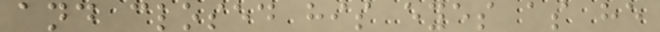and closed his eyes as he
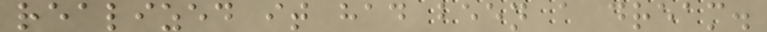realized it had been a dream.
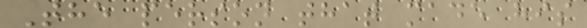The person that made his
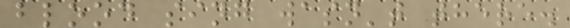blood sing wasn't there.
